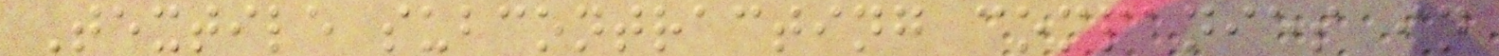Textile subcontracting companies in
